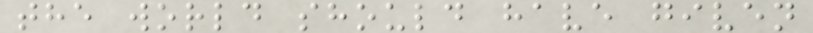the world should have given
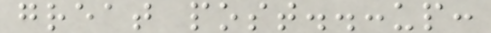great post..:up:
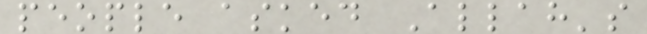people asked Allah's
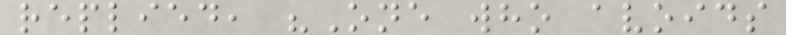replied, "One who avoids
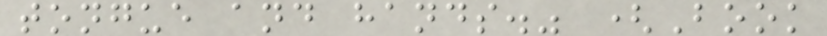tongue and hands." (Book
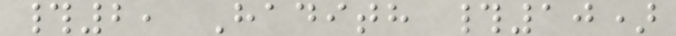#2, Hadith #10)
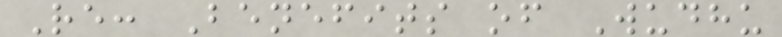Re: Benefits of Wudhu
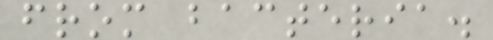from bacteria.
